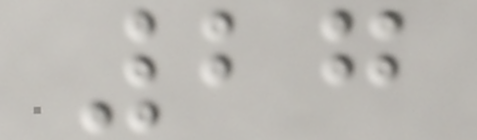27
